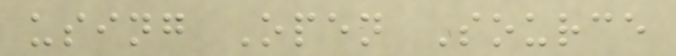using Open Source
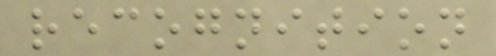recognition
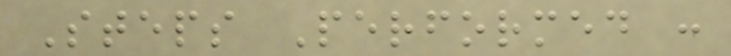Steps Performed :
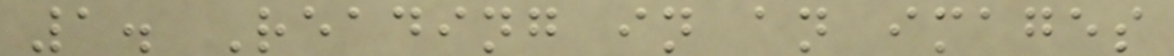1. Reading in an images
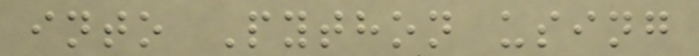into Python using
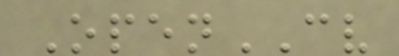OpenCV
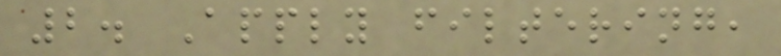2. Apply filtering,
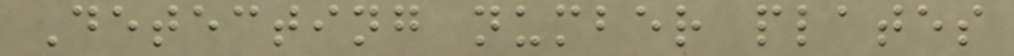Detecting number plates
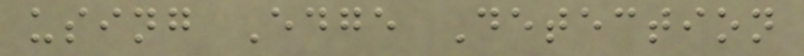using Edge Detection
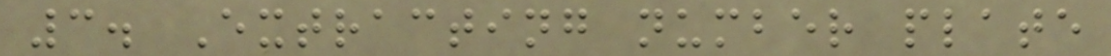3. Extracting number plate
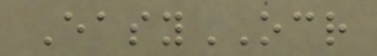EasyOCR
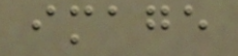image
